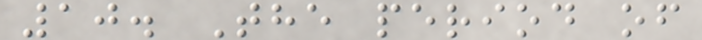10. The period of
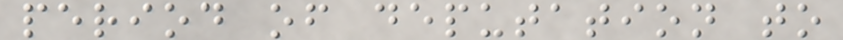period of deputation to
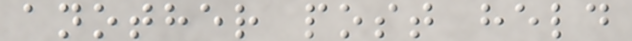another post held
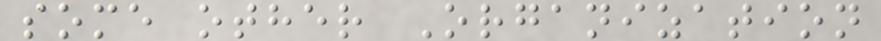some other Organization
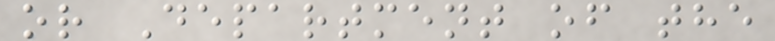or Department of the
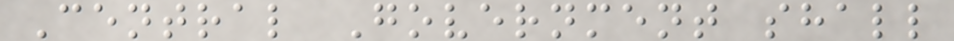Central Government shall
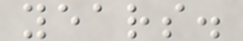years.
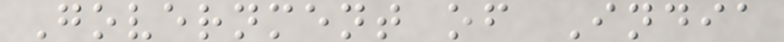Government of India
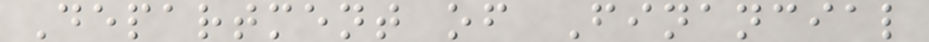Department of Financial
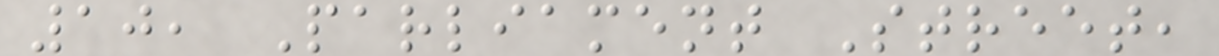10, Parliament Street,
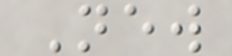New
